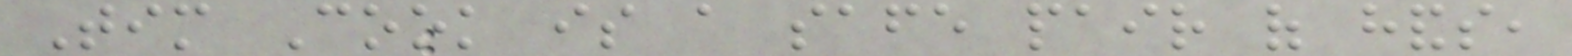Tim Cook is a safe pair of hands,
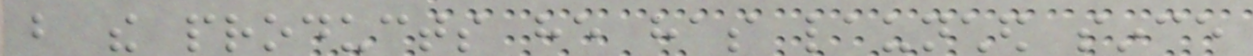but the products he has launched since
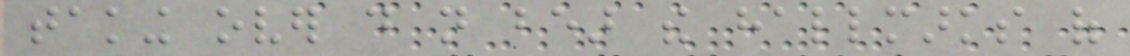taking over do not bear the hallmarks of
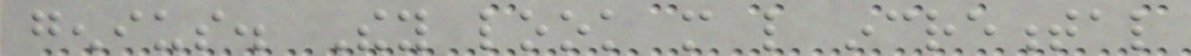genius. They look more like incremental
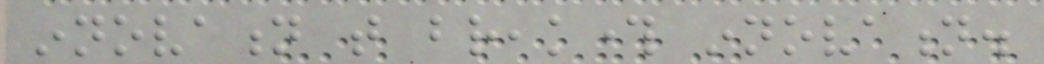innovation that breakthrough innovation.
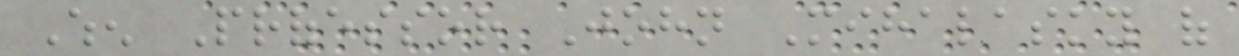When Professor John Mihalasky of
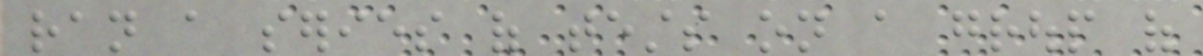ran a series of tests on a group of
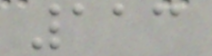113
